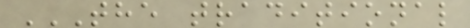THE TRADITIONAL
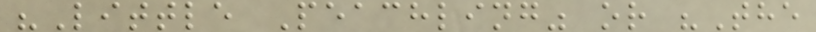"Little Peachling" or "The
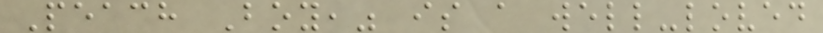Peach Boy," is a well-loved
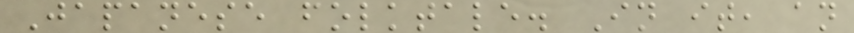Japanese folktale. In it, an
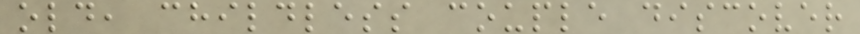old, childless couple discover
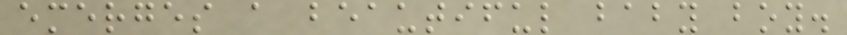emerges a beautiful baby boy.
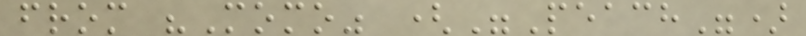from "Momo" ("Peach")
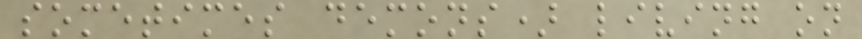sometimes demons) living on
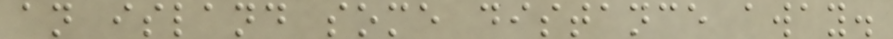an island some distance away.
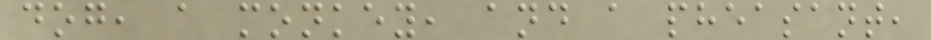dog, a monkey, and a pheasant,
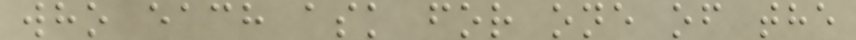who each ask for one of the
